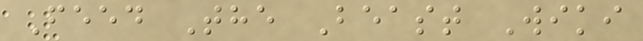Feed The Beast Wiki
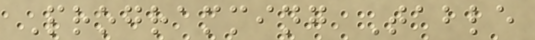Programming Table
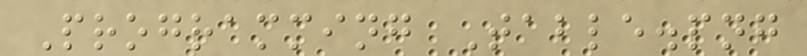Programming Table.png
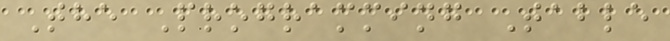The Programming Table
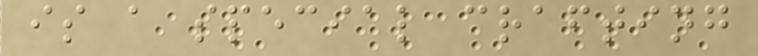is a special crafting
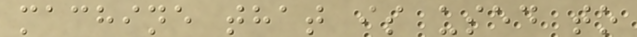machine that is used to
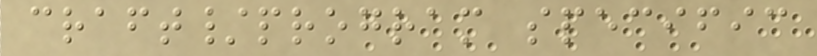craft/program specific
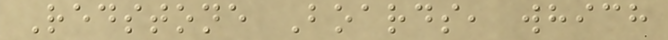Redstone Boards, which
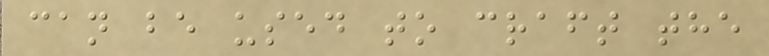can be used to craft the
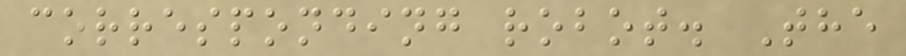corresponding robot. The
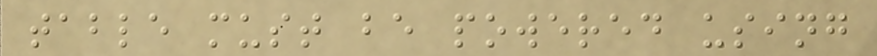table must be powered using
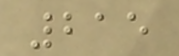215
